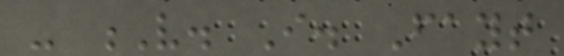- V. I. Fayt
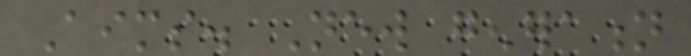Aims. New generation
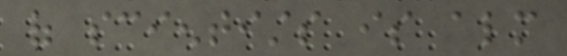of scientists is almost
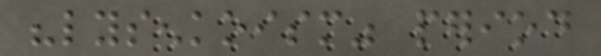"lysenkoism" period
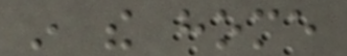in the home
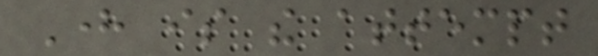Here is the attempt
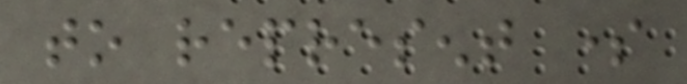to represent some
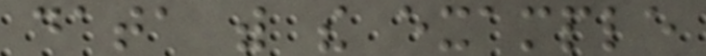data with the example
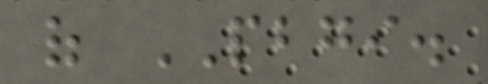of PBGI.
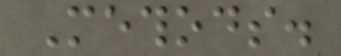Methods.
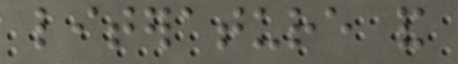literature and
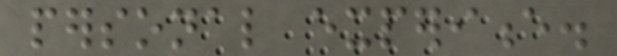personal experience.
